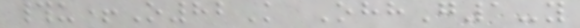#u+O82K OhhG1-y
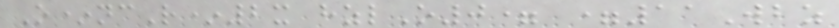O*ncR*2x hzlO0= =11Wbz
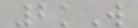2kW
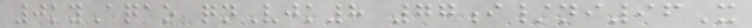0kyAqao qnVjk8 77i/ni96X
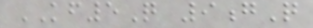KF5Q 9gQ
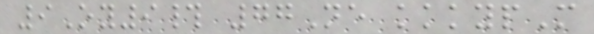9Oy9# 77Ne kkkypM
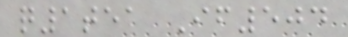q1tea If504
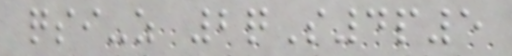qsi-z 2qS4p5
